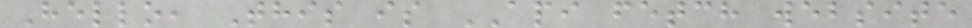Hello, This is API fetch website
